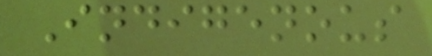Indigenous
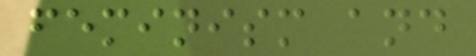feminism and
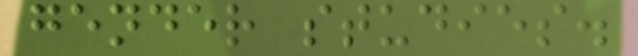gender studies.
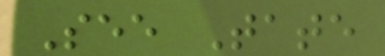See Tate
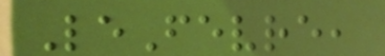LeFevre,
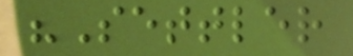"Settler
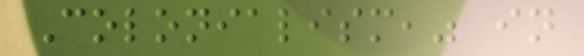Colonialism," in
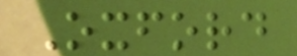Oxford
